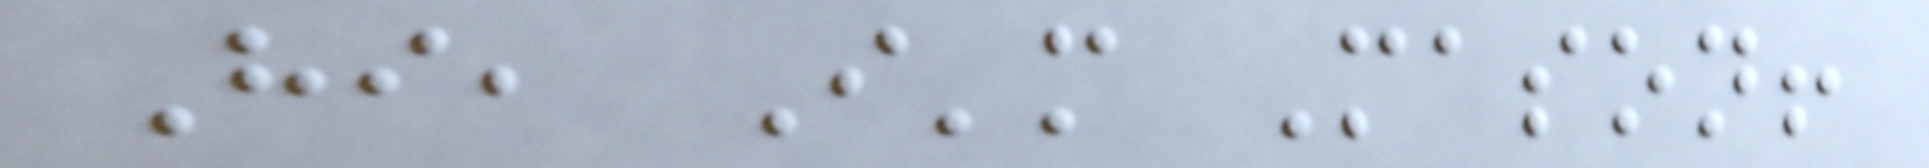Hi, I'm Mason!
